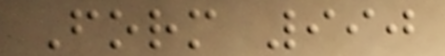Form 990
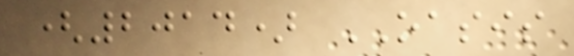(2014) OASIS
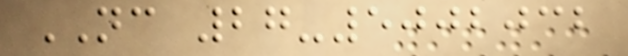NC 27-5002032
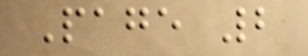Page 2
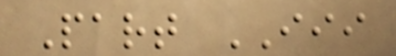Part III
